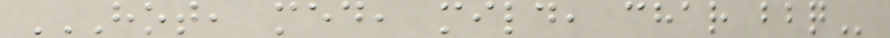HOT, MED, MILD, CHAR BBQ
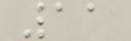11
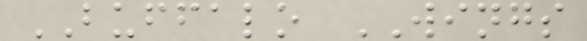BUFFALO WINGS
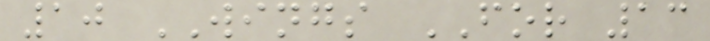10 WINGS FOR 13
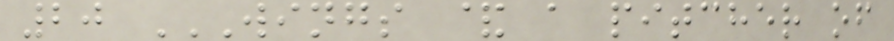20 WINGS & A PITCHER OF
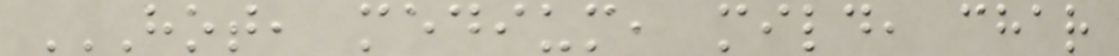HOT, MEDIUM, MILD, CHAR
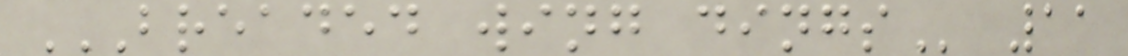BREADED WING DINGS 11
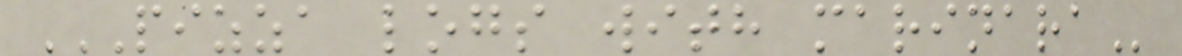PIZZA LOGS WITH MARINARA
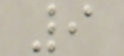9
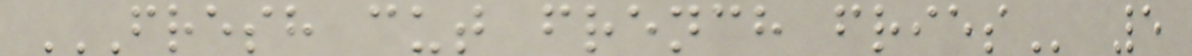FRESH CUT FRENCH FRIES 5
